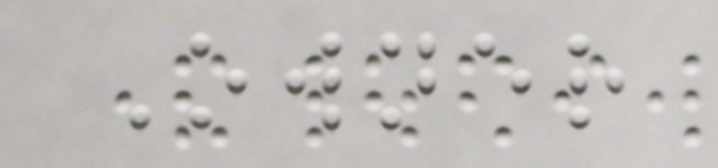Owner
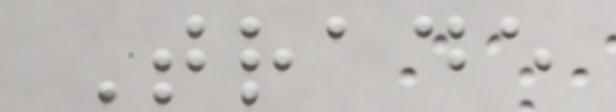Trade
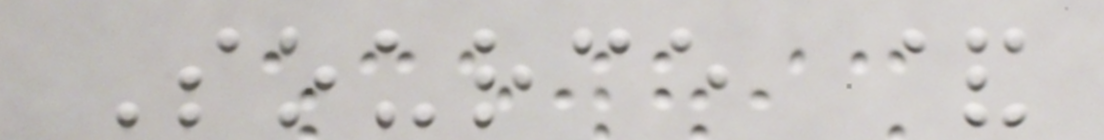Source &
